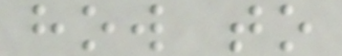how to
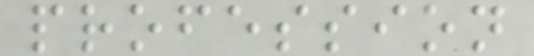profession
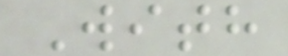With
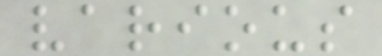various
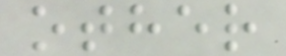other
